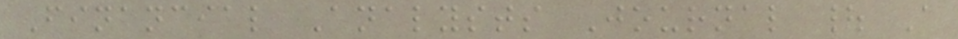Financial Analysts Journal | A
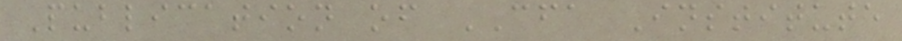Publication of CFA Institute
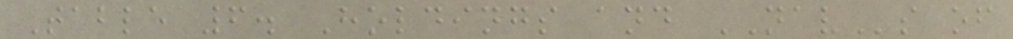Table 6. Holdings and NAVs of
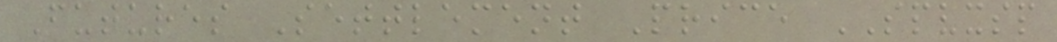Futures Settlement Price SPVXSP
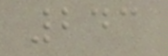243
